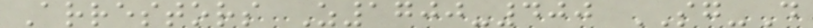Arrestors Z1700-400 SG-D
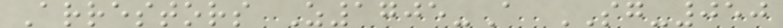Arrestors Z1705-A SG-050
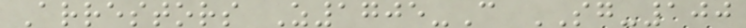Arrestors Z1705-C SG-100
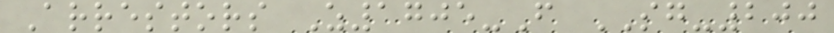Arrestors Z1705-F SG-200
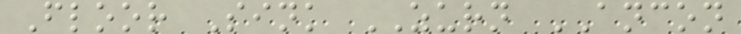Floor Sink ZURN ANCON
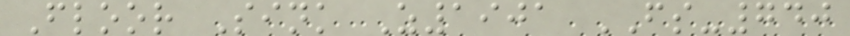Floor Sink Z1901 FS-740
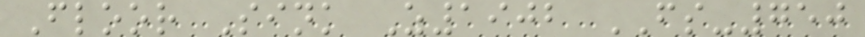Floor Sink Z1902 FS-750
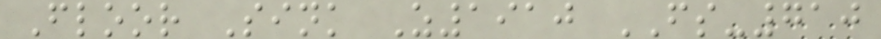Floor Sink Z1910 FS-710
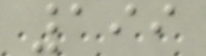199
